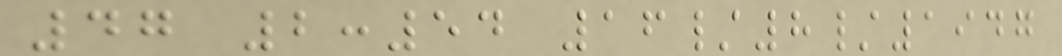47 2:54 16/8/1947
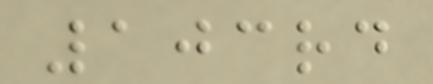103rd
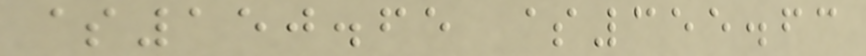$150.65 $355.63
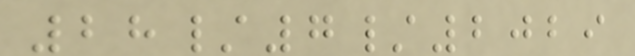28/7/2029
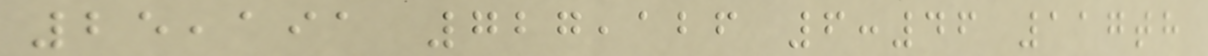25,191 727,126 6:46 117th
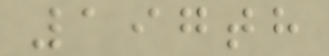197th
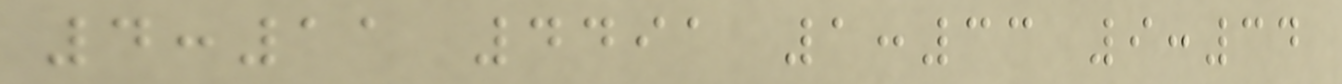4:11 4491 1:33 9:34
